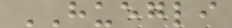HUEGLI
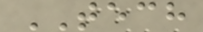TECH
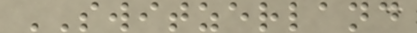SWITZERLAND
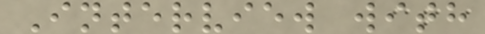Interview with
